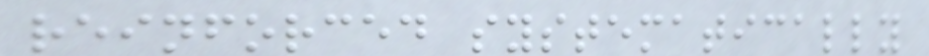reinforced systematically
